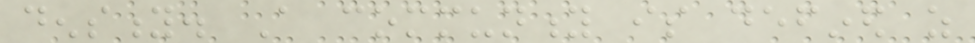density. A community is defined as
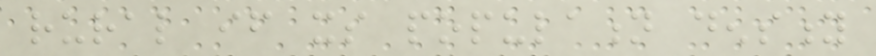rural if its population density
